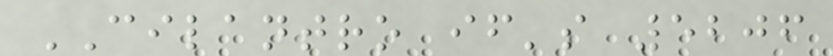CILANTRO if's 5206
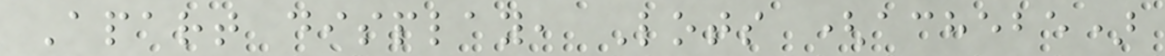Apart display, Lots (achebe)
